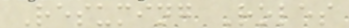Resuming Roles
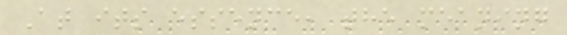At its essence, the meaning
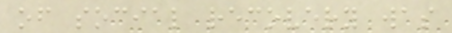of social recovery was
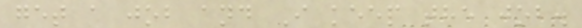get a job and I keep the job.
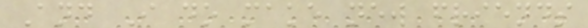And I do make new friends
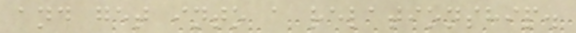and get into a relationship.
